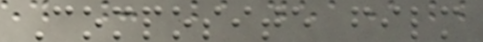Composite film
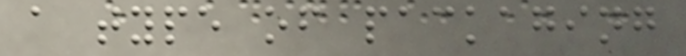a type of packaging
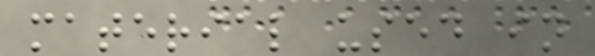material used in
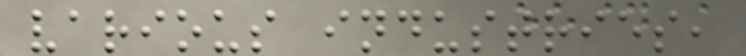various industries,
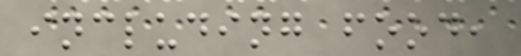including food,
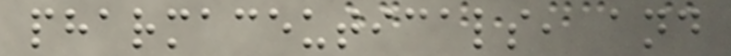pharmaceuticals, and
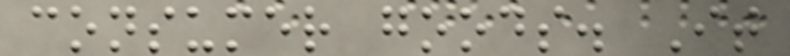consumer goods. It
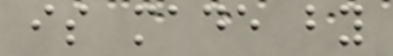is made by
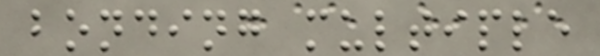bonding multiple
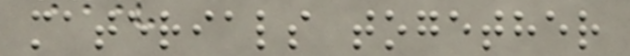materials together
